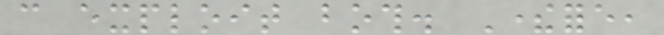can exploit both. Therefore,
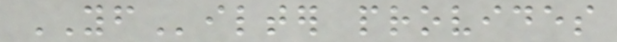YFilter provides
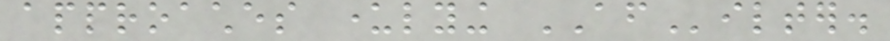approaches underlying AFilter.
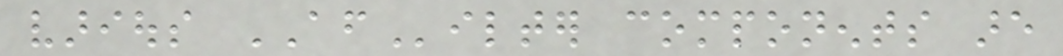various AFilter components are
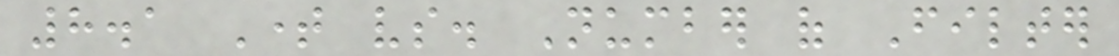8.1 Time vs. Number of Filter
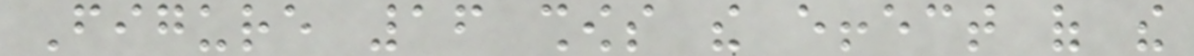Figure 16 shows the effect of the
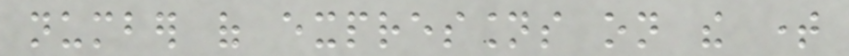number of expressions on the time
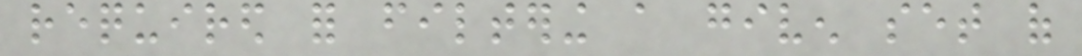required for filtering a given set of
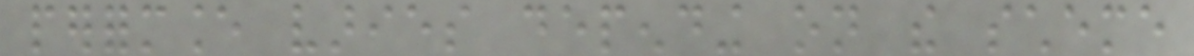performance varies depending on the scheme
